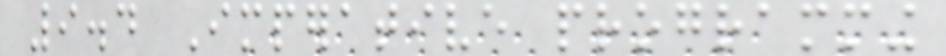9.4 Imperative programming
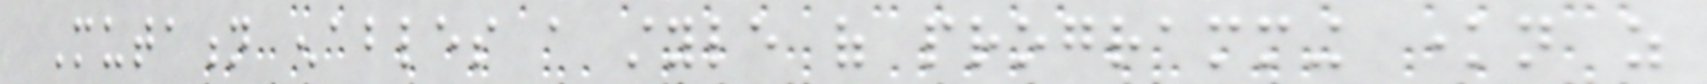Mutation enables a style of programming known as
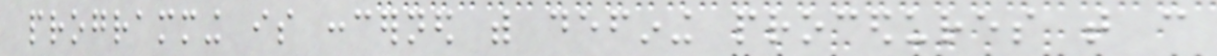programming is concerned with defining procedures that can
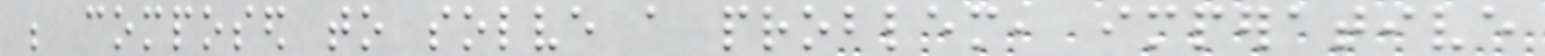be composed to solve a problem, imperative
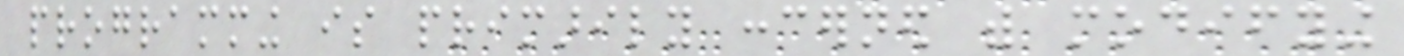programming is primarily concerned with modifying
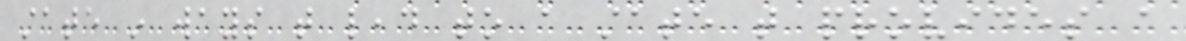state in ways that lead to a state that provides a
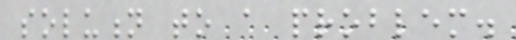solution to a problem.
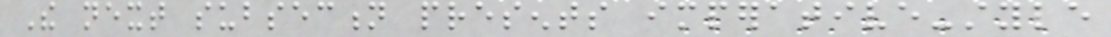The next subsection presents imperative-style
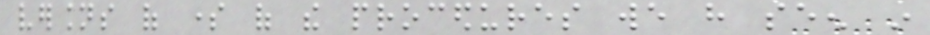versions of some of the procedures we have seen in
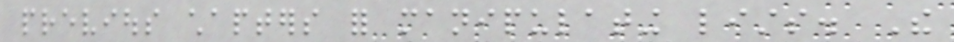previous chapters for manipulating lists. The
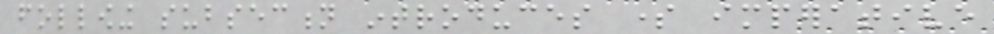following subsection introduces some imperative
